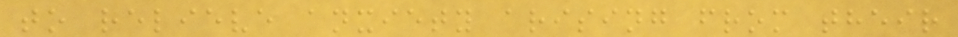to relieve anxiety arising from their
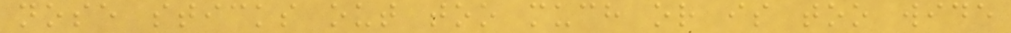nose sticks out too much or is too wide
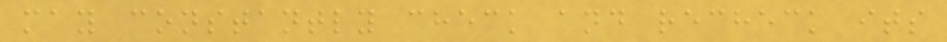may constantly check and recheck its
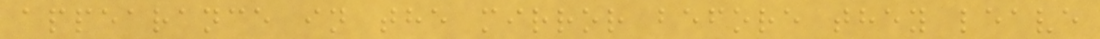appearance in the mirror before they leave
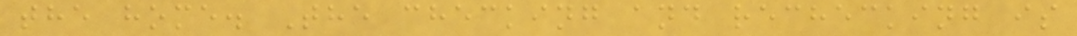the home. The checking and rechecking is
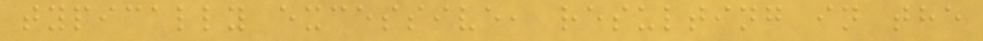typically excessive, resulting in the
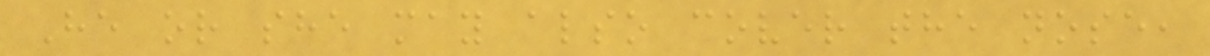He or she may also cover the nose,
